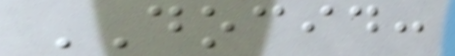DOCID:
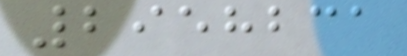2958231
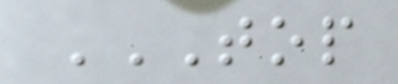TOP
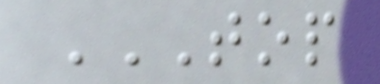TOP
